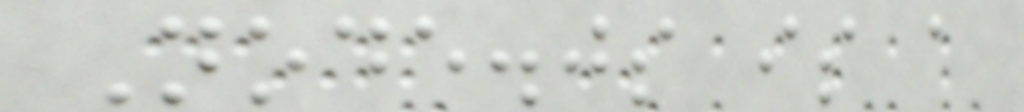Node.js is a
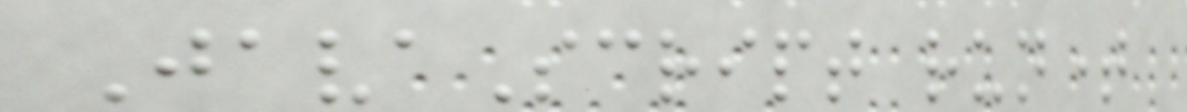JavaScript runtime
